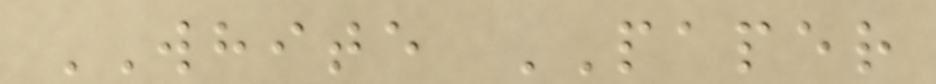WHITE PAPER
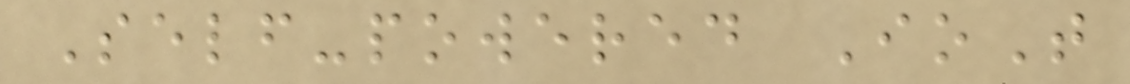Self-powered IoT
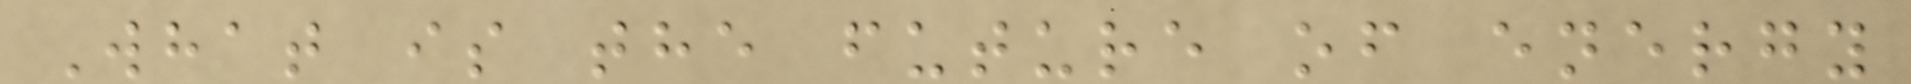What is the future of energy
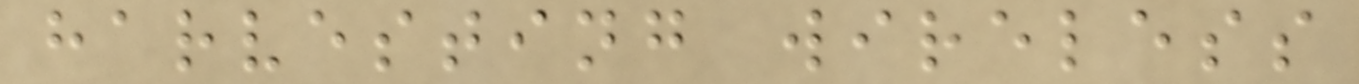harvesting wireless
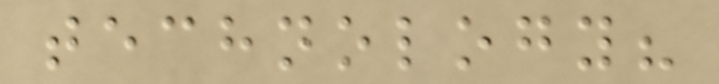technology?
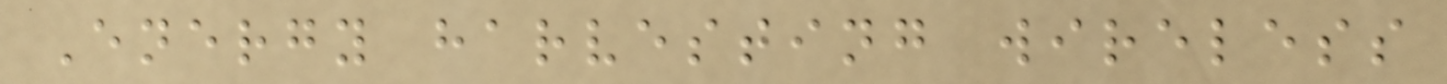Energy harvesting wireless
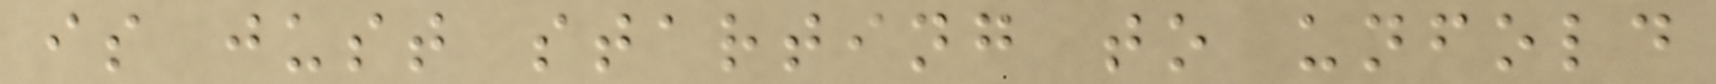is just starting to unfold
